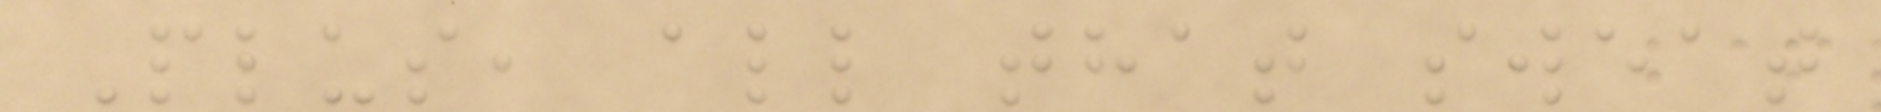Plus, all that sweat
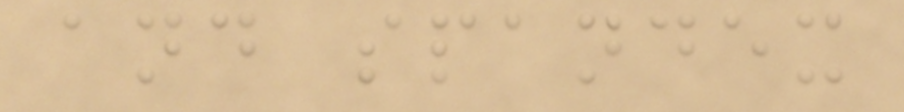and spandex
